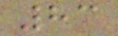83
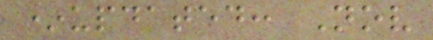*updated: Nov
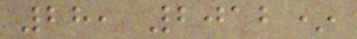28, 2012*
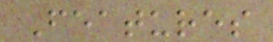Features
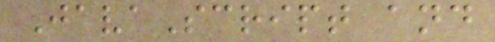JavaScript and
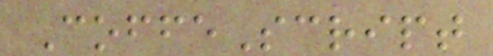CoffeScript
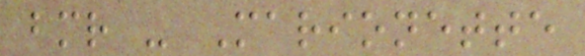bmr - Marionette
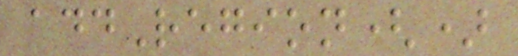addRegion()
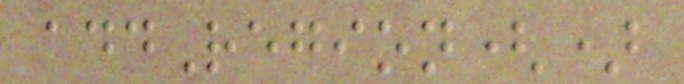addRegion()
